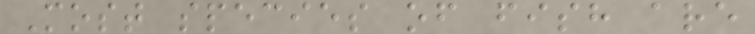Most species of fish are
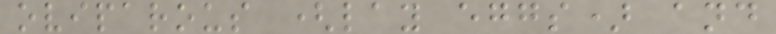oviparous (lay eggs) and
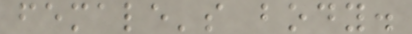female's body.
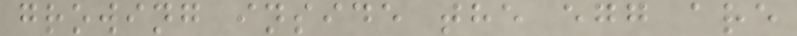growing inside the egg are
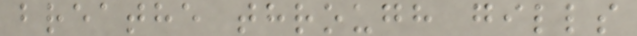breathe through gills
